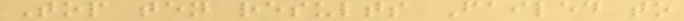Top ten results Failed to
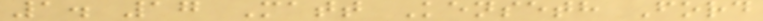1. 17 Matt Kenseth Ford
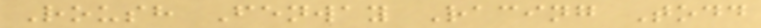Roush Fenway Racing Todd
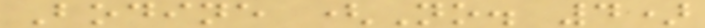Bodine (No. 4)
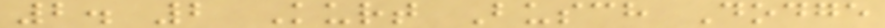2. 2 Kurt Busch Dodge
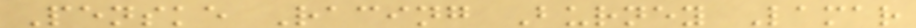Penske Racing Burney Lamar
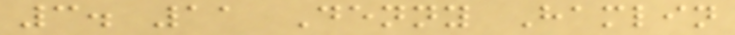3. 11 Denny Hamlin
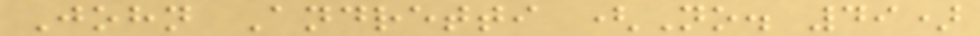John Andretti (No. 49)
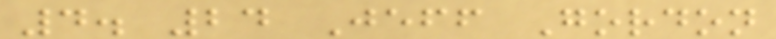4. 24 Jeff Gordon
